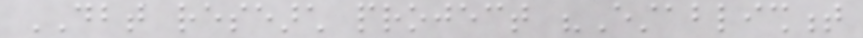DBT research project "Establishment
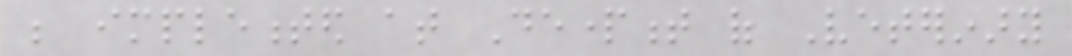be implemented at Department of Veterinary
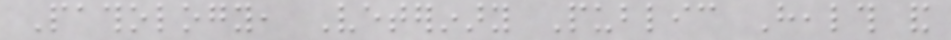Pathology, Veterinary Public Health and
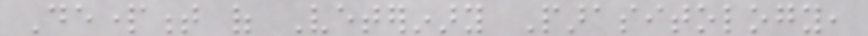Department of Veterinary Parasitology,
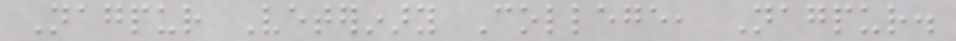Nagpur Veterinary College, Nagpur.
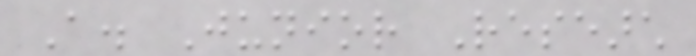A. Junior Research
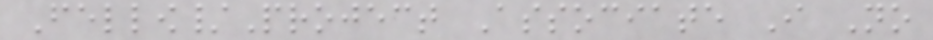Fellow/Project Associate I No
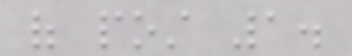of post 1.
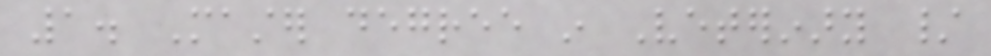1. Master degree in Veterinary /
